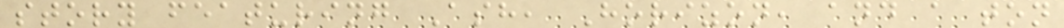story featuring Ash, Horizon, and a ton
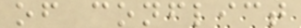of conflict
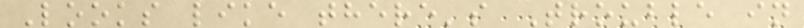Looks like there's Trouble in
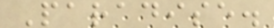Paradise.
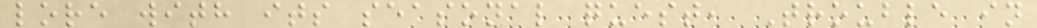lore with its seasonal quest, Trouble in
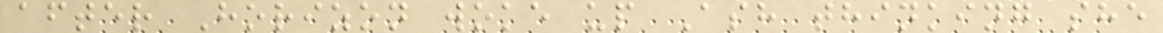after Horizon woke up Ash thinking she
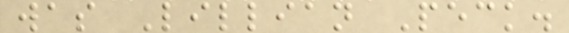was Lillian Peck.
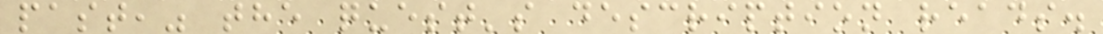past," the quest's description reads.
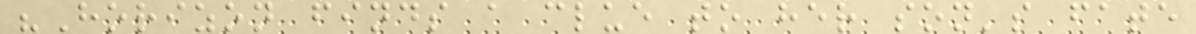"Horizon finds a clue to her son's fate
